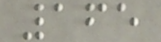165
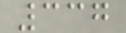337
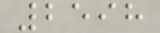2598
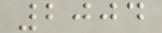2004
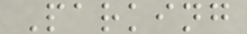Parking
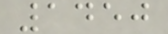1450
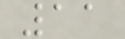11
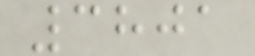3801
